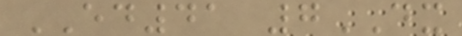ED41 7DX
